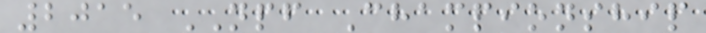2015 NPF Championship
